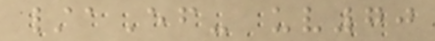/aEf- uv70
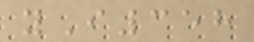yI358
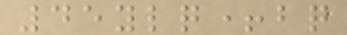45ylq+bq
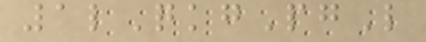1lQkgPgL
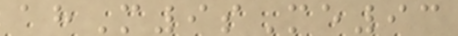ahM9sMe93
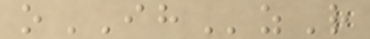oIHzR
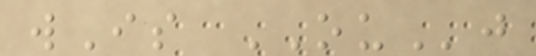wIs OUj
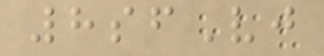8sfVj
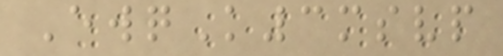EwqK3msvp
